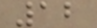12
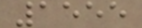1555
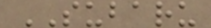SUBARU
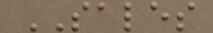SALES
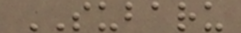SUBARU
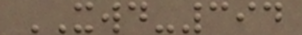XWD-394
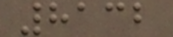8132
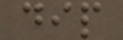dip
